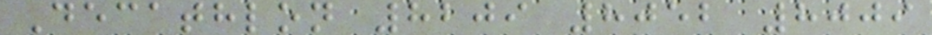Decathlon 8209 8052 8009
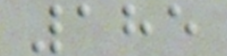185
